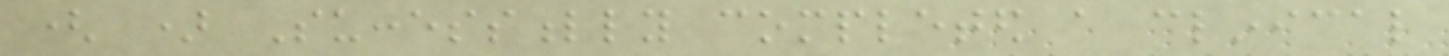( ) Successfully completed a clinical
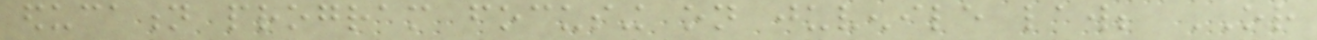education program focusing on juvenile law; OR
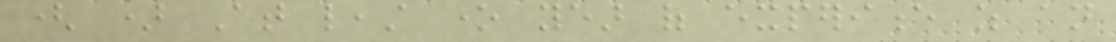( ) At least one year of experience as an
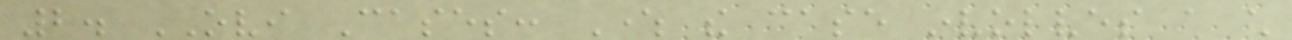2. OVI Cases: Where the case involves a child
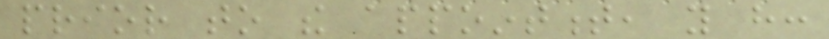prior to the appointment, you have:
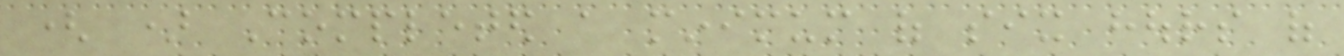( ) Completed a minimum of six hours of
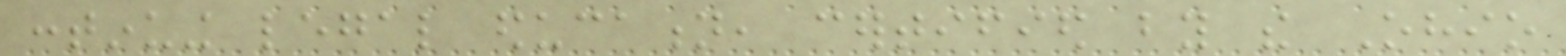continuing legal education, certified by the Ohio
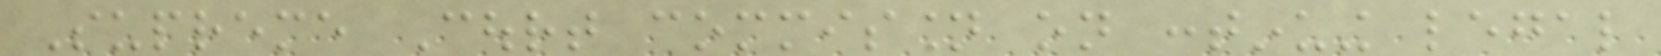Supreme Court commission on continuing legal
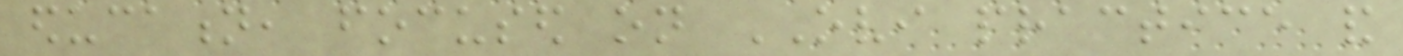education, focused on OVI practice and
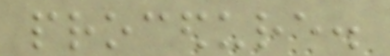procedure.
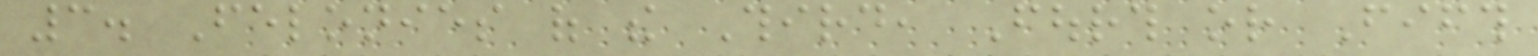3. Felonies of the Third, Fourth or Fifth
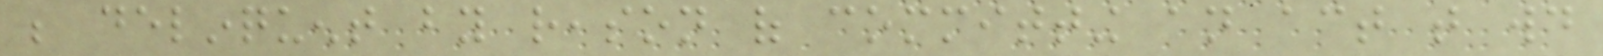be delinquent by reason of committing an act that would
